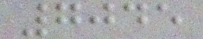7045
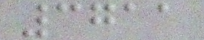3711
